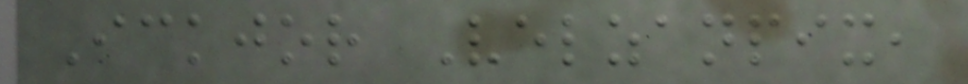Ickjor Velzanpix,
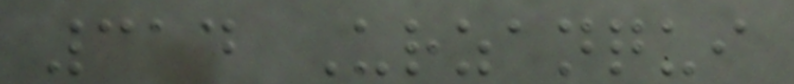314 Urzanqui
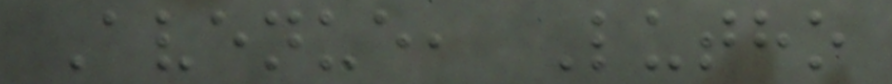Avenue, Lutho
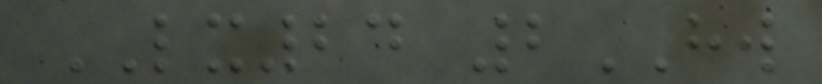LX24 2HW
